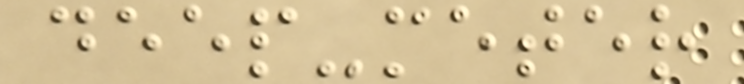deep-meter
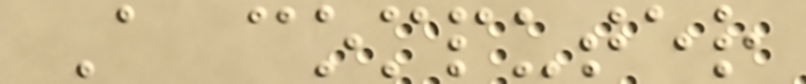A computer
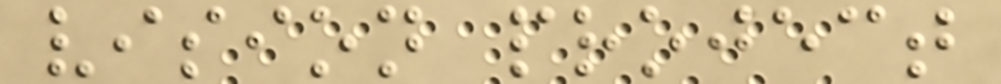vision project
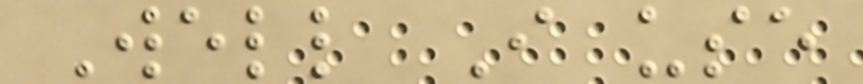Well I use
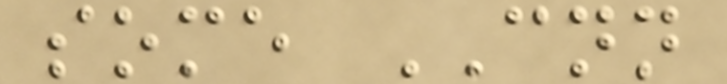some CNN
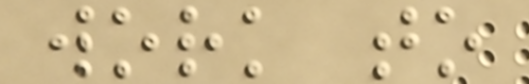work to
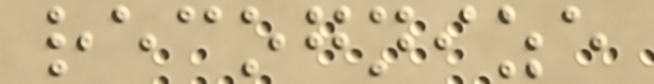recognize
